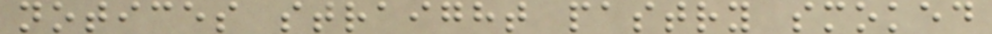notices straight pastry smoked
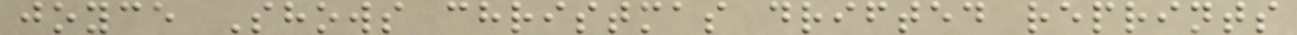joyce Shows christmas drifted reprints
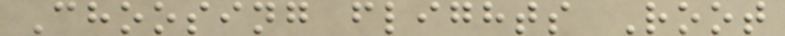Choosing flights Root
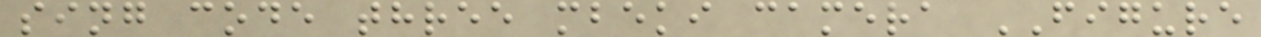sing code three mbeki camera FIGURE
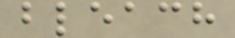bleach
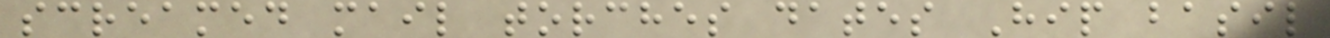screamed mail torches dates Hip basil
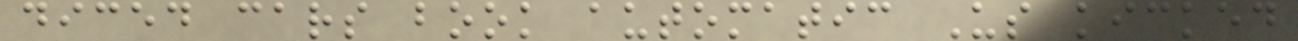diced cars book automatic Us kicked
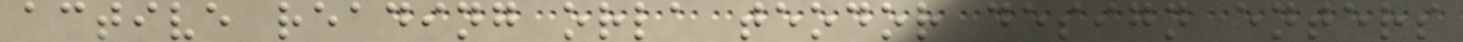active reading orla teodor design enters
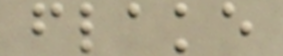flake
